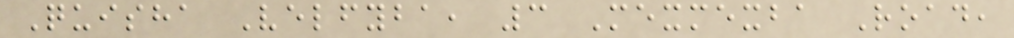Quisha Velfyba, 3 Mexmexba Road,
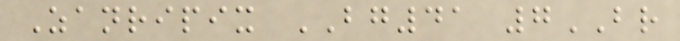Zanripix BG41 7BR
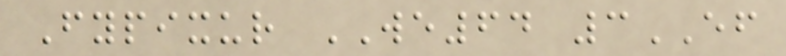Fypixur WE64 3EF
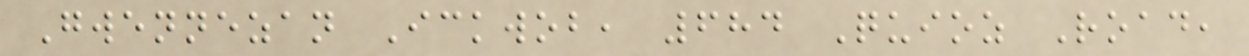Gwennezan Ickwob, 684 Quioz Road,
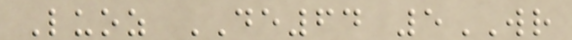Luoz DE64 5WR
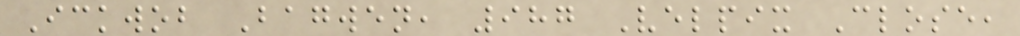Ickwob Bagwen, 987 Velpix Close,
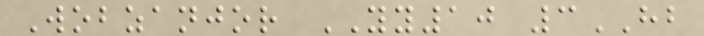Wobzanjor YY10 3HB
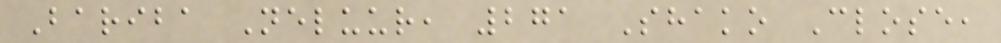Bariba Neluur, 271 Shako Close,
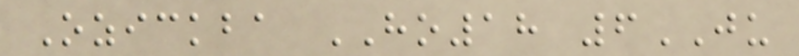Ozickba HO18 6JU
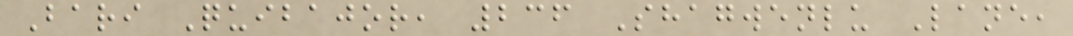Bari Quibajor, 236 Shagwenlu Lane,
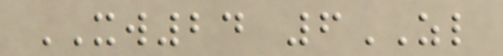XW24 6ZL
